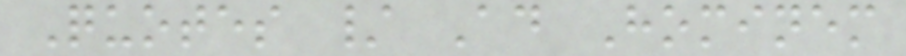Quotes / Ad Hominem
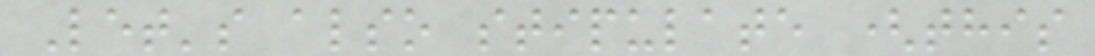Let's also stipulate (this
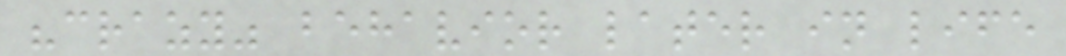"crazy" behavior later in life
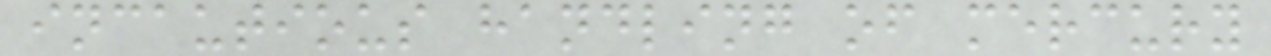incautious handling of mercury
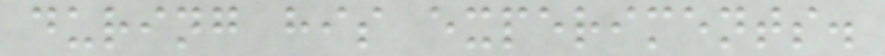during his experiments.
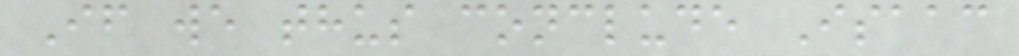If we thus conclude Isaac
